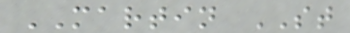MARTIN ST
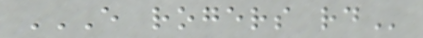E ROGERS RD
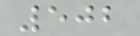502
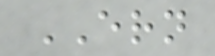ERN
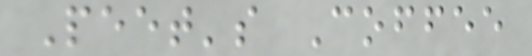Peet's Coffee
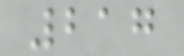217
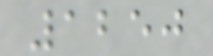1250
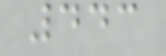443
